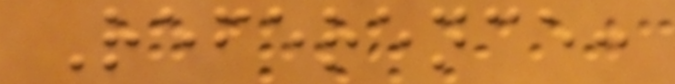Reference:
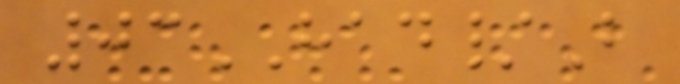03HAD/B
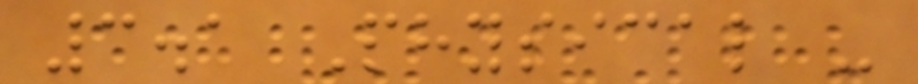3.1 Physical -
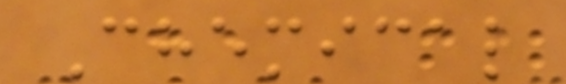Chemical
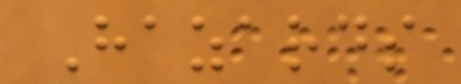Hazards
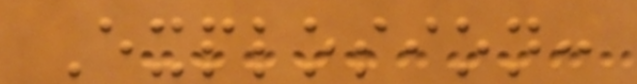Explosion:
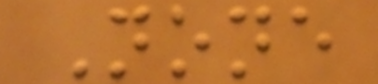None
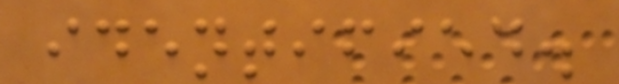identified.
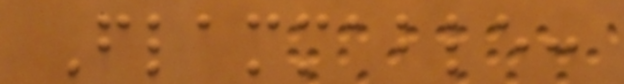Flammable:
